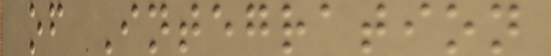of Integration
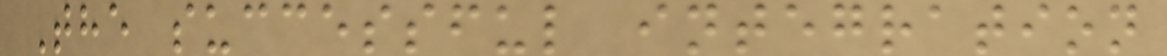The successful integration
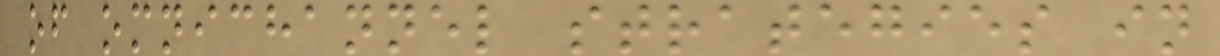of omnichannel strategies in
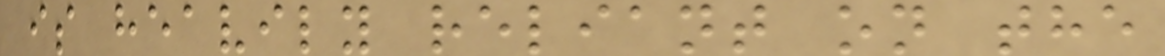is heavily reliant on the
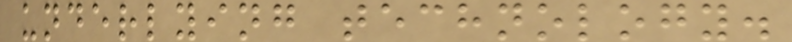underlying technology.
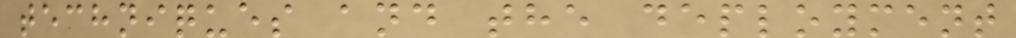techniques and the deployment
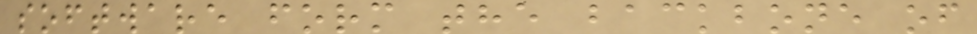software form the backbone of
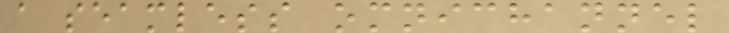a seamless omnichannel
